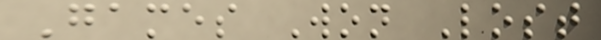Games Won Lost
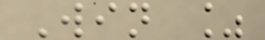Win %
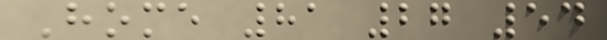Home 81 27 54
